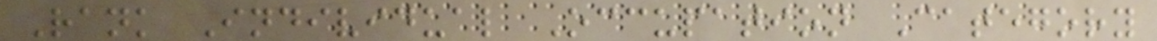Rank Individual Occupation Category
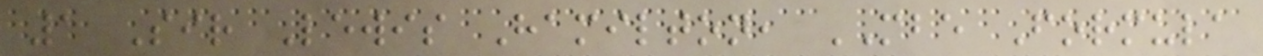1 Sir Lewis Hamilton, MBE Formula
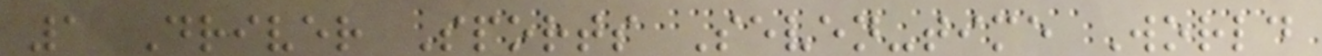1 Driver Sports Seven-time World
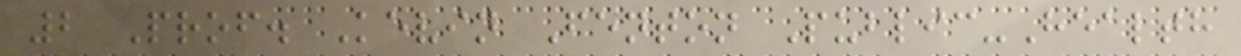2 Prof. Kevin Fenton Public-Health
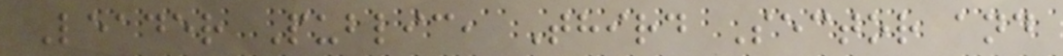Leader Public, Third Sector and
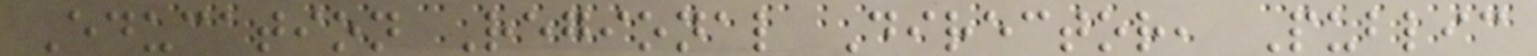Education Regional Director, Public
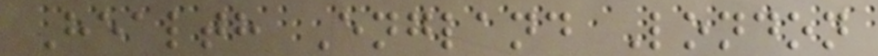Health England London
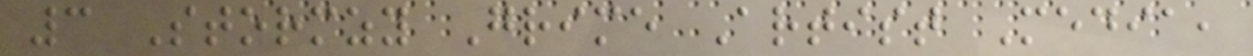3 Stormzy Grime Artist Media,
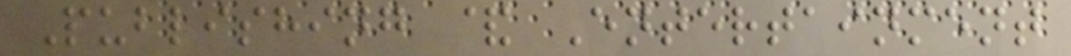Publishing & Entertainment
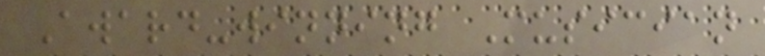Award-winning Musician
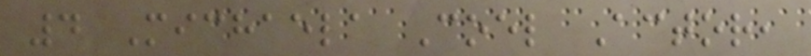4 Michaela Coel Actor,
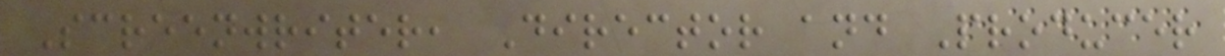Screenwriter, Director and Producer
